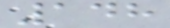148
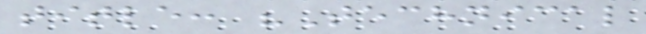title: "Technical
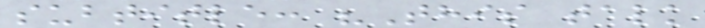subtitle: "This talk
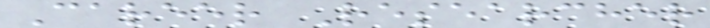Career Researcher
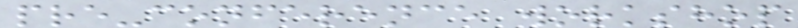pre-conference workshop
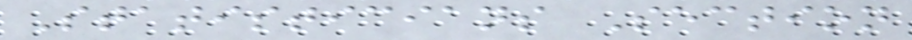Statisticians Section
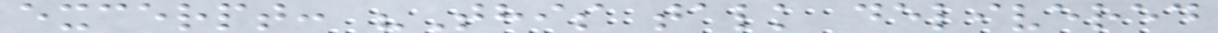excerpt: "This talk delivered
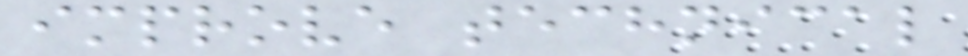improve technical
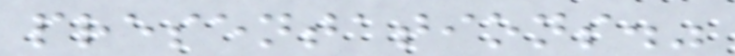presentations."
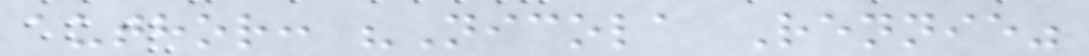author: "Nicola Rennie"
